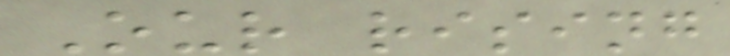Our rising
